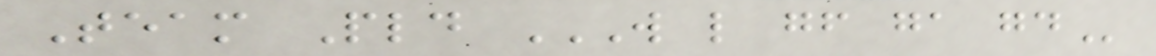Team Pld W L GF GA GD
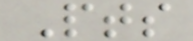Pts
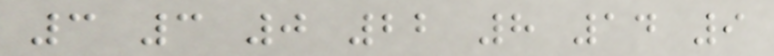3 3 0 22 8 14 9
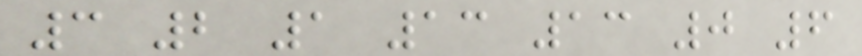3 2 1 13 13 0 6
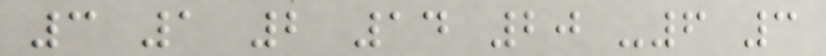3 1 2 14 20 -6 3
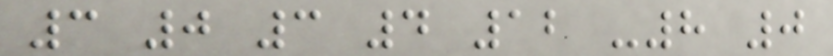3 0 3 4 12 -8 0
